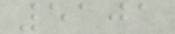5101
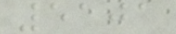5101
